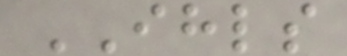IHLS
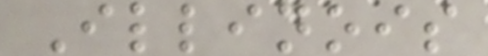Illinois
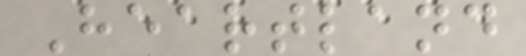Heartland
